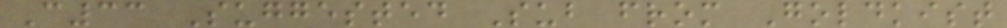C33 Suggested Sub from Goldkist
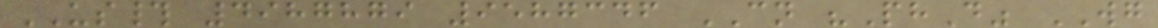US# 4987879 9587346 CN "PhD" WG
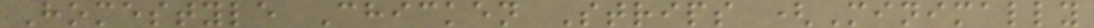Homestyle Chicken Strips (Minimally
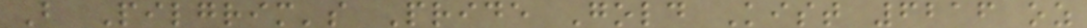B Pilgrim's Pride Gold Kist 6216 oz
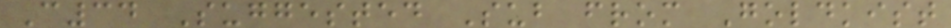C34 Suggested Sub from Goldkist
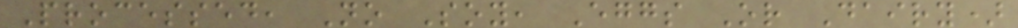Processed, No Soy, Eggs Or Dairy)
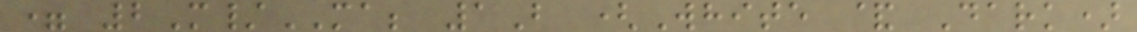= 2M/MA; 1B (White & Dark)
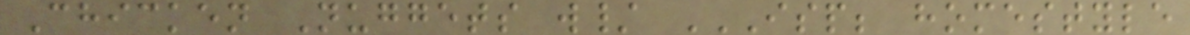Chicken Nuggets w/ ISP; HOMESTYLE
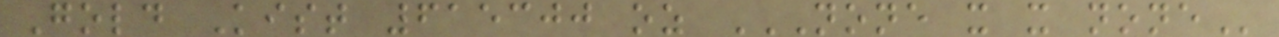Gold Kist 615300 oz NONE X X NONE
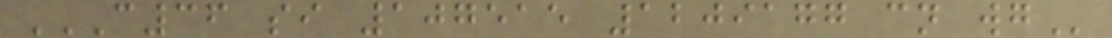C36 SI 107515 1209177 CN WG
